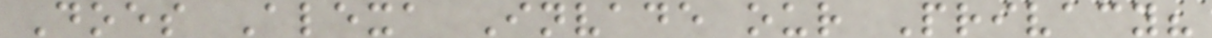Does Alexa Invade our Privacy?
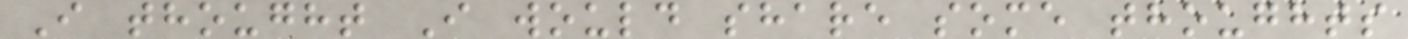I thought I would share some thoughts
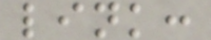link:
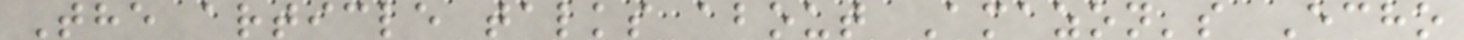The article talks about Amazon's Echo
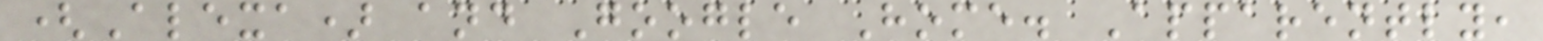(Alexa) and Google Home. Apparently,
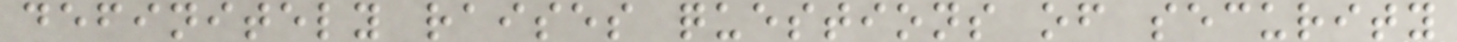definitely raises questions of security
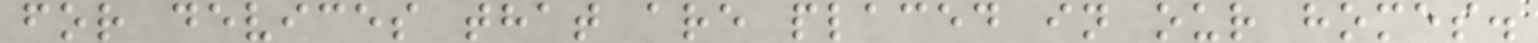for devices that are placed in our homes.
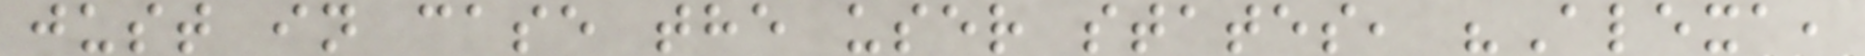just in case the user states, "Alexa,
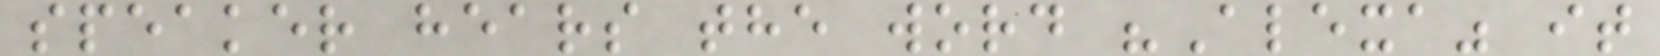speaker hears the word "Alexa" it
